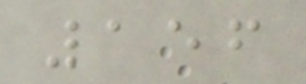156
